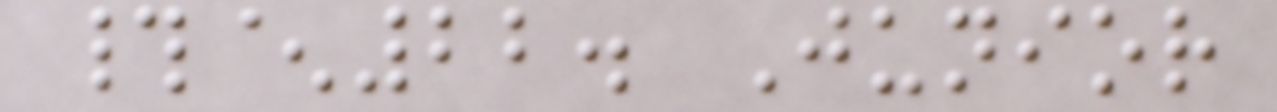#^22. Junior
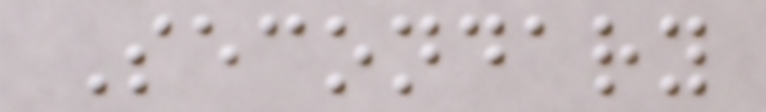Secondary
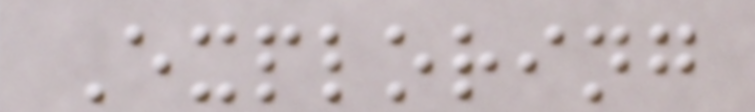Exploring
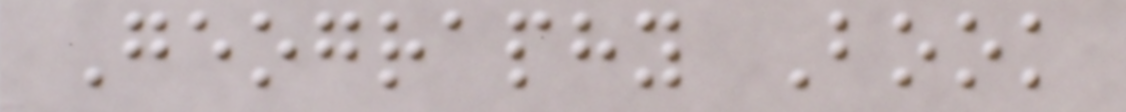Geography Book
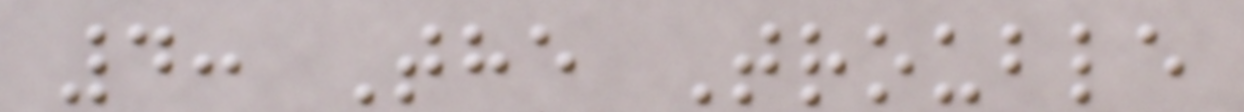4: The Trouble
